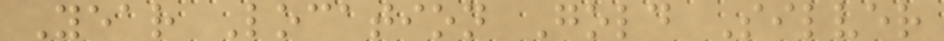Year Location Gold Silver
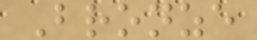Bronze
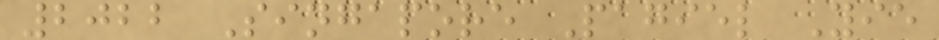2022 Singapore Pagiel Yie
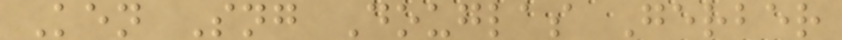Ken Sng Douglas Gerber
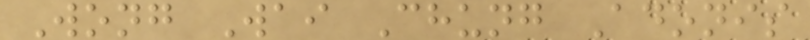Wong Wai Chung Adonis
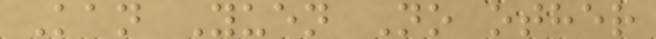Kan Yuen No other
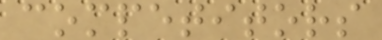competitors
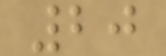20
